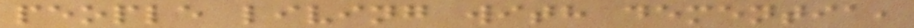people living with dementia,
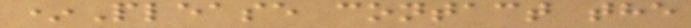*Please contact the
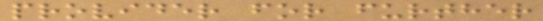provider for further
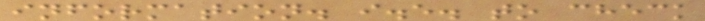information. i.e. to check
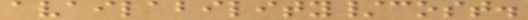availability/cost.
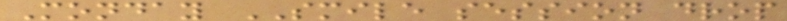Monday SMILE session drop
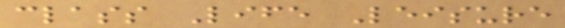class Life Leisure
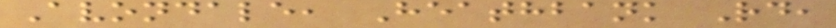Avondale, Heathbank Rd,
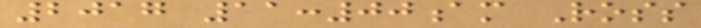2017 11:00am Ross
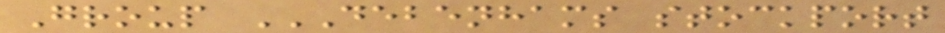Group DEBENHAMS STOCKPORT
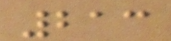213
